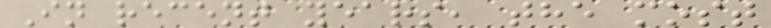In recent years, the most
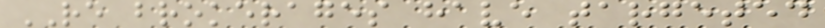RE brokerages have targeted
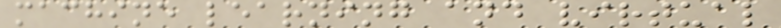machine learning and virtual
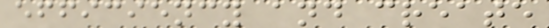efficiency and create
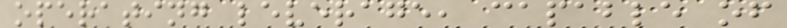operating leverage, capable of
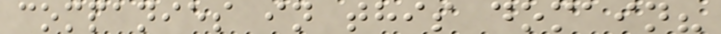companies in this domain?
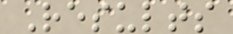Results
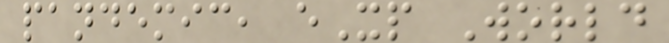pandemic, eXp World
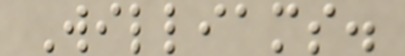Williams.
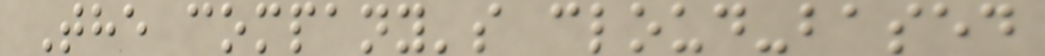The company's cloud-based
